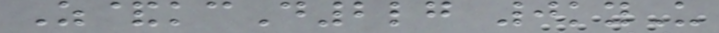Z&kcD2lg 0kyU
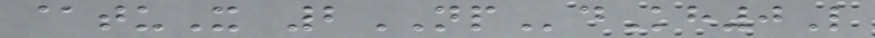@tuX 2NPdKh0L
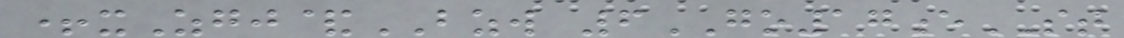+xZgj&BZW 6GO17eST
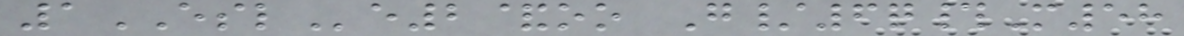1ESLe2&oo G/6q#M58
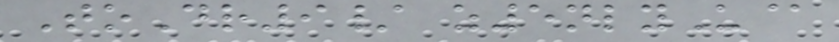ToDr9/ z5nlyU@
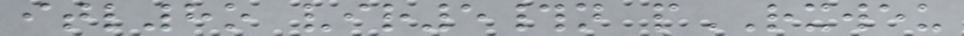itl8o vir5#n pRXWEU
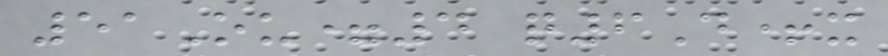51Ou=4 q6D+x
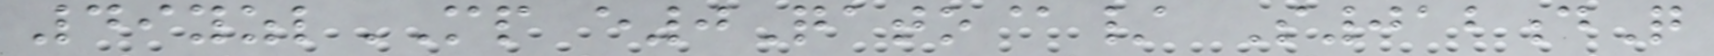49yzlMP e0Qato@/ S012dQ
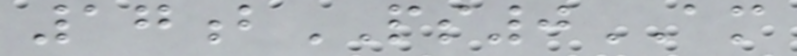17bPS0AM
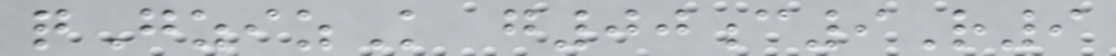qGzizK g00c9R9
